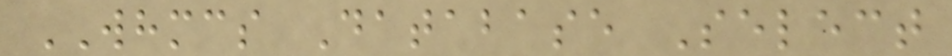WHMCS Database Select
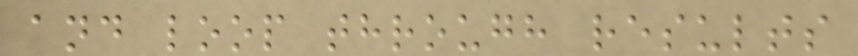and loop through results
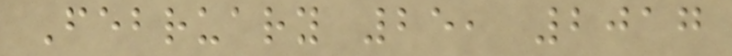February 25, 2017
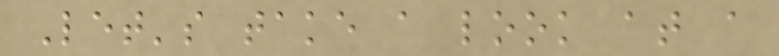Let's take a look at a
